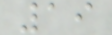19
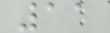11
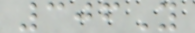306Y
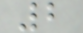2
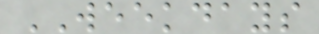WEEKDAYS
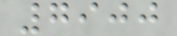7900
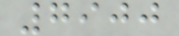7900
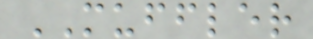MUFFLER
